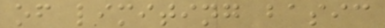of limiting basic
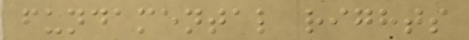fundamental rights
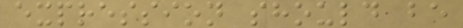expression should be
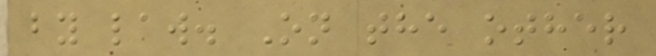by law. On the other
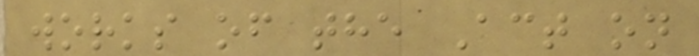works of the Act on
